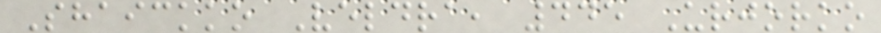Shaickko Veldra, 445 Urjorko
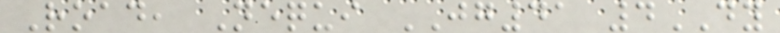Road, Nequi JG41 4DY
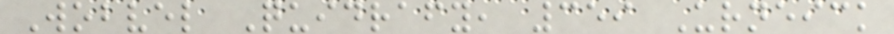Wobvel Quidrafy, 359 Urneick
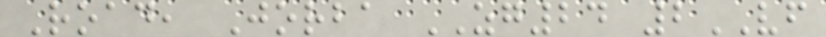Road, Jorba ZG24 2VF
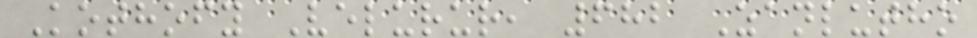Kothofy Velurur, 682 Zanlutho
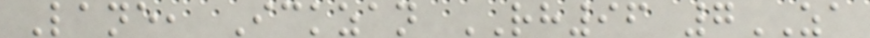Lane, Ickzan RH96 7ZA
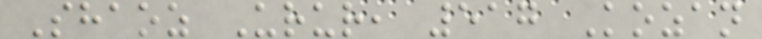Shaoz Urur, 517 Kozan
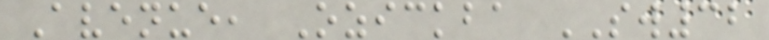Avenue, Ozickba SW32
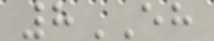8EH
